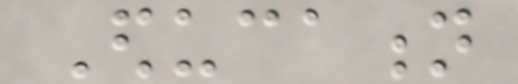Education
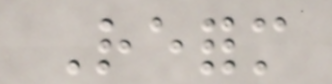Reform
